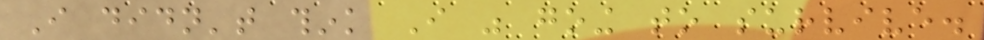I didn't think I was going to survive.
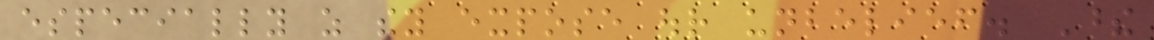especially as they expose our unbelief. These
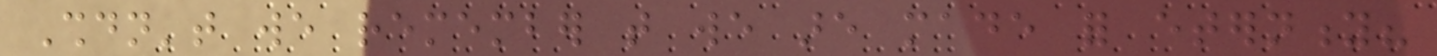Shouldn't we remember that we are made for eternity?
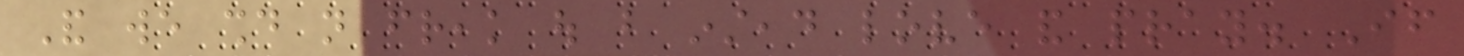And we should not freak out but instead love and pray. If
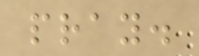pray.
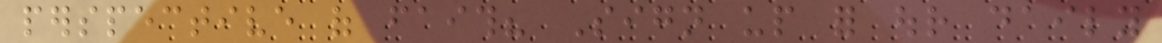perspective of faith? Sign up for our daily
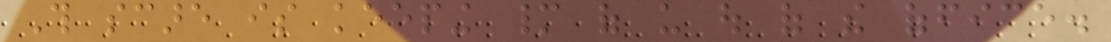This scare is keeping many of us out of the office.
